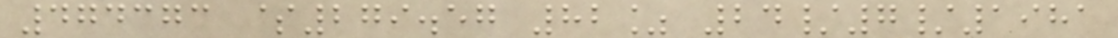474373 $279.57 82% 24/7/1981
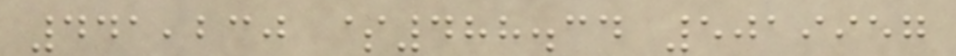441,230 $488.34 5019957
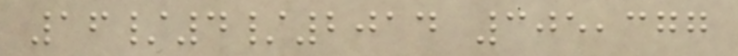16/4/2014 305,377
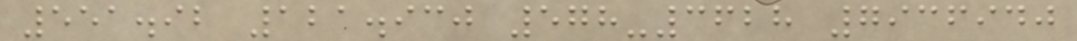551.92 121.930 578-3628 7936940
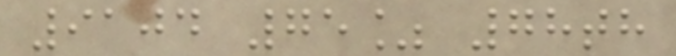9104 75% 78th
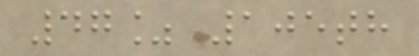47% 105th
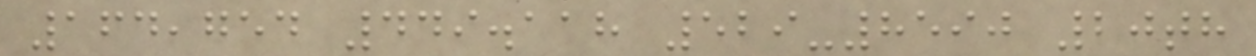164,754 449.118 529-8590 20th
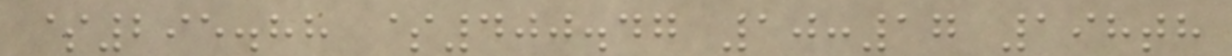$295.88 $400.47 10:17 198th
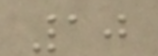10
